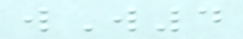wW4
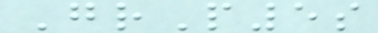GrP5s
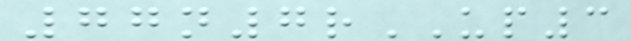77n7rUP3
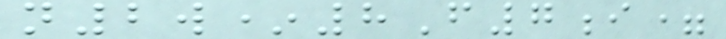n2w*8F7i=
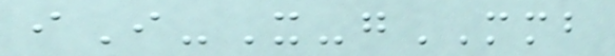iI-X-gMMB
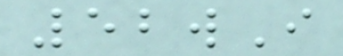52wI
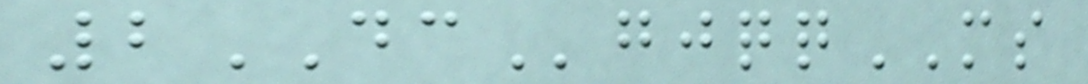2DCgjqqMS
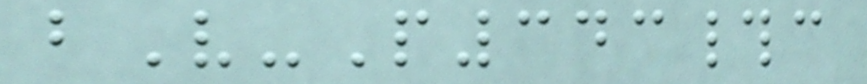bV-P343#c
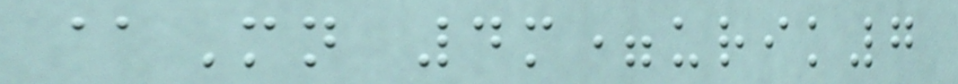@Mn 4m=urik7
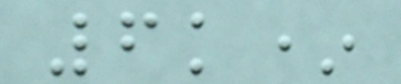6k*
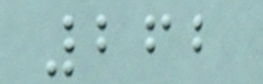262
